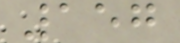157
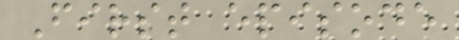First episode
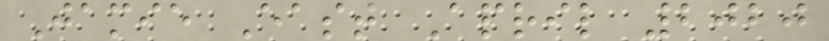Jamie East April 2020
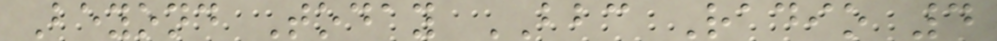Beyond Today BBC Radio 4
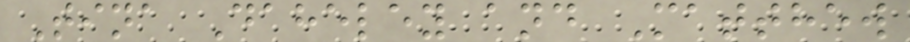Tina Daheley and Matthew
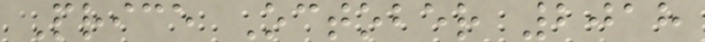Price October 2018
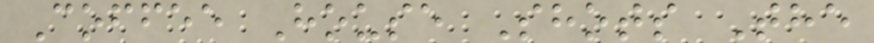Coffee House Shots The
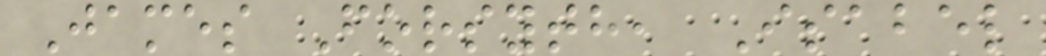James Forsyth, Isabel
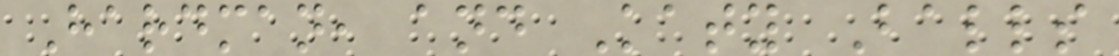Hardman, and Katy Balls
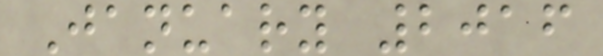January 2016
